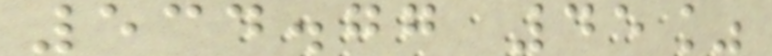534.77 45%
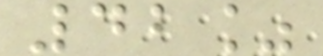42%
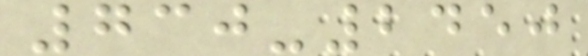730-2450
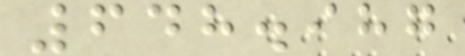648.987
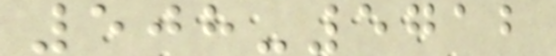508-5712
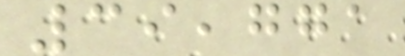39,771
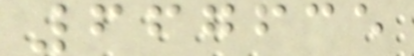667635
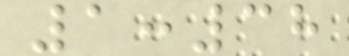1:38
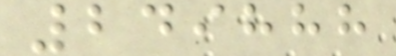249888
